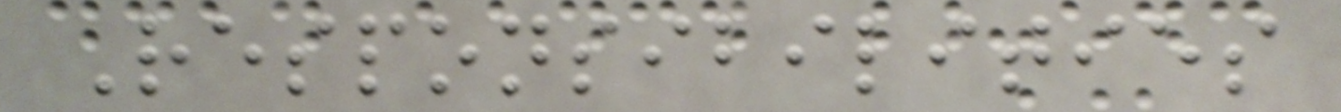Responsibilities
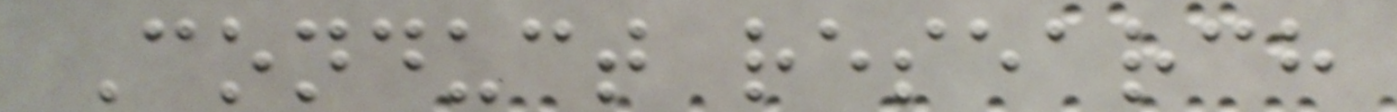Conduct research
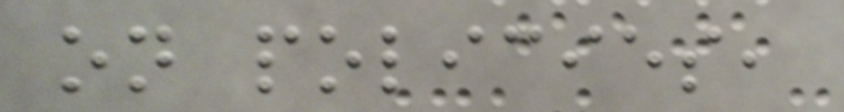on policies,
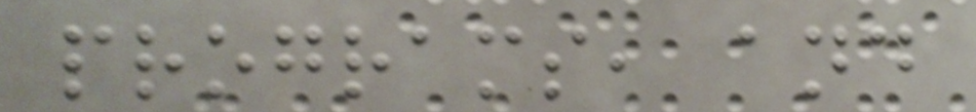programs, and
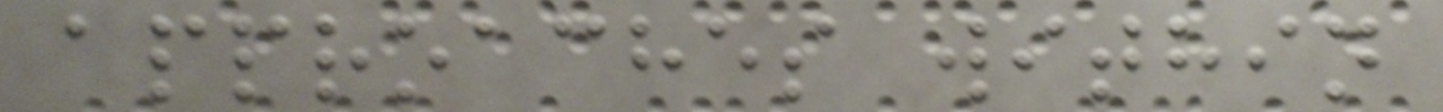approaches within
